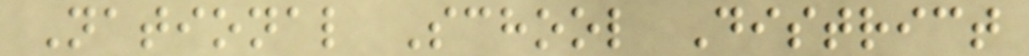National School District
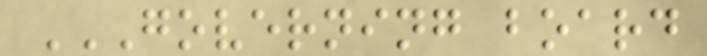GOVERNING BOARD
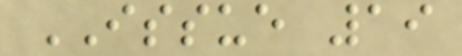ISSUE 19
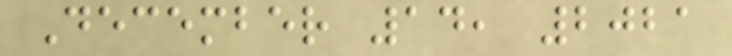December 14, 2021
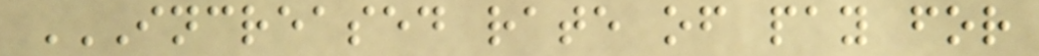INCREASED RATE OF PAY FOR
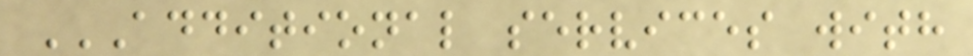ADDITIONAL SERVICES WITH
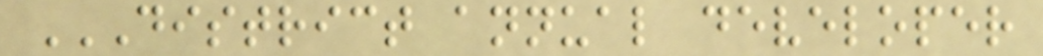DISTRICT ANNUAL DEVELOPER
